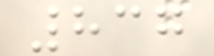837
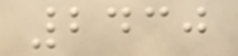2430
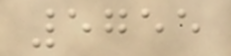5755
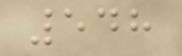548
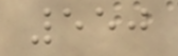550
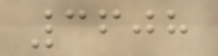3608
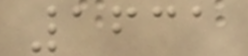1631
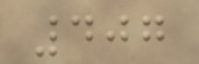407
